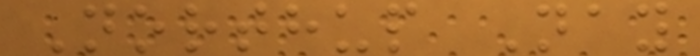Northup Nay
